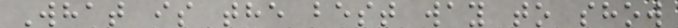What is the best way to show
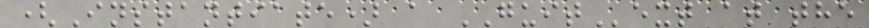(Instantiate) a GUIText at the
